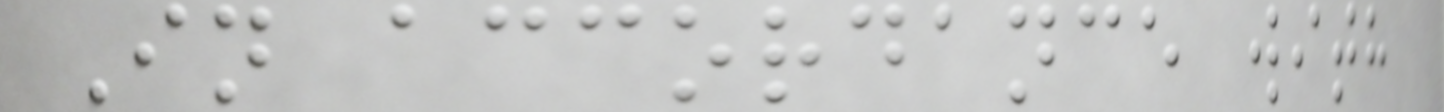In accordance with
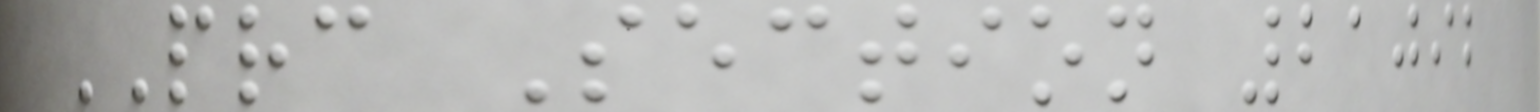PRC Section 21092
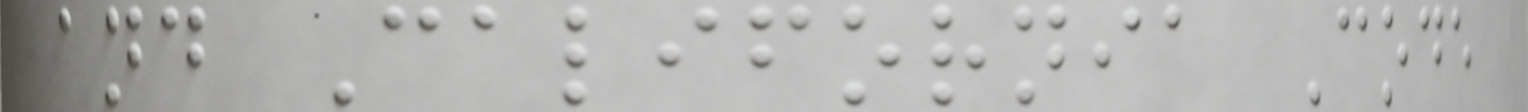and California Code
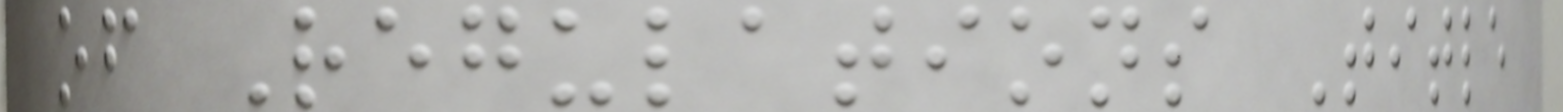of Regulations Title
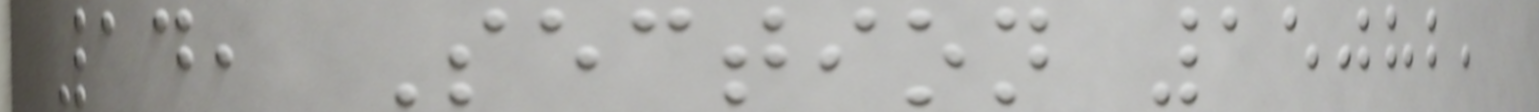14, Section 15082,
